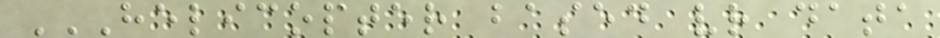HELICOPTER BASED VR DATA
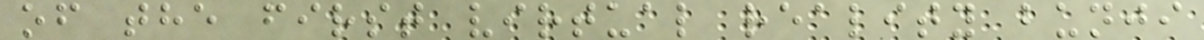of the first virtual reality bunji
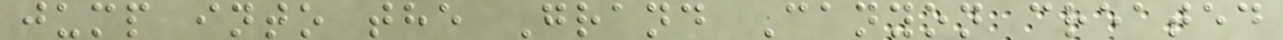jump into the Grand Canyon created
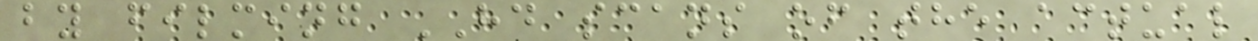by filming HD scans of the actual
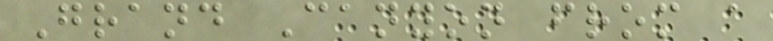Grand Canyon from a
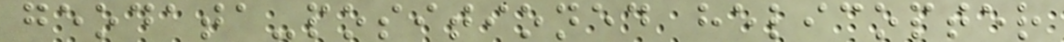geodata-positioned helicopter
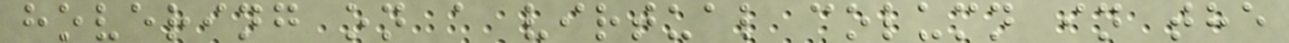hovering on a virtual column in the
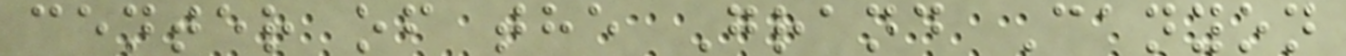center of the Grand Canyon
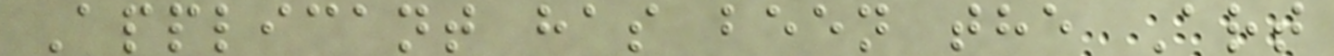Applicant has been the Art
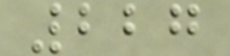227
